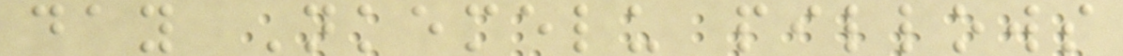day Nkemelu pillows
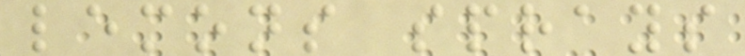lemons sprays
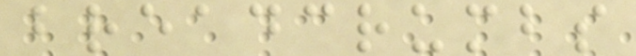breadcrumbs
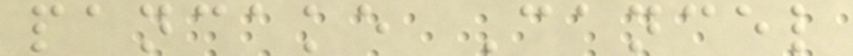pancake Cancel
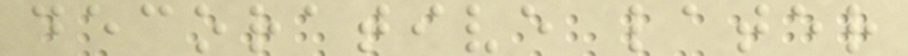decorative later
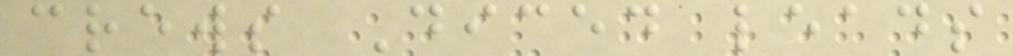crews Diced leads
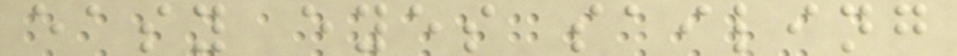easy eyes sailing
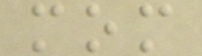mom
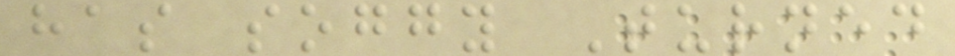has soggy Turned
